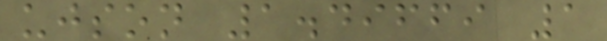ujson 1.49669 1
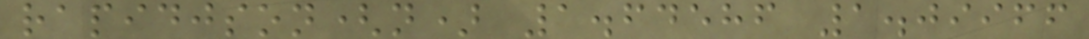rapidjson(n) 1.64586 1.09966
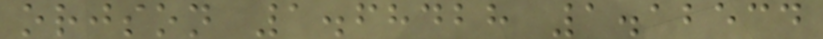orjson 1.68428 1.12534
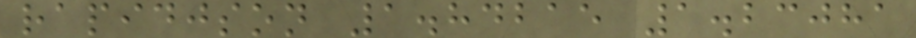rapidjson 1.84215 1.23081
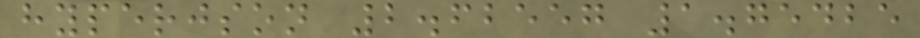hyperjson 2.62557 1.75425
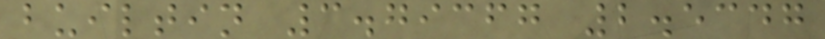builtin 3.79367 2.5347
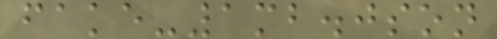fake-1mb.json
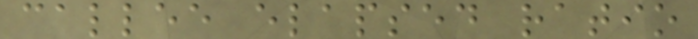callee elapsed ratio
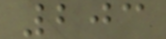203
